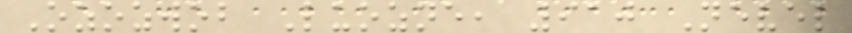Ozozwob Luozne, 910 Nevel
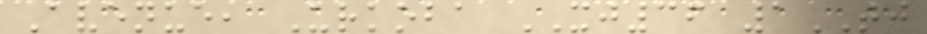Avenue, Urkoba XJ36 1TJ
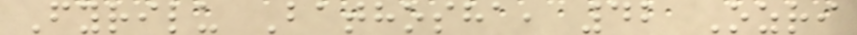Fyrilu Bathosha, 42 Ozri
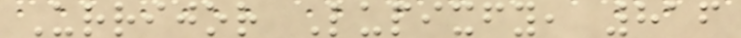Urrijor Lupixfy, 816
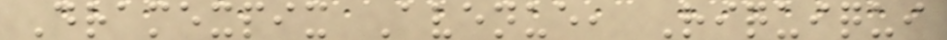Dramexpix Avenue, Riquiqui
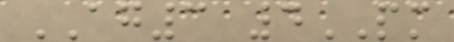AG3 4PM
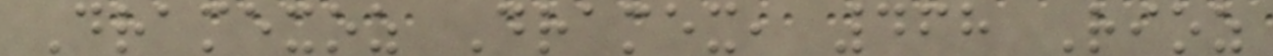Dramexoz Dramex, 468 Rioz
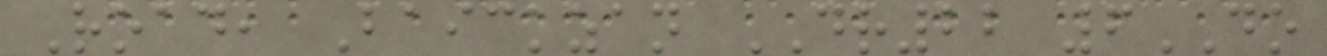Road, Baickzan DR22 6DO
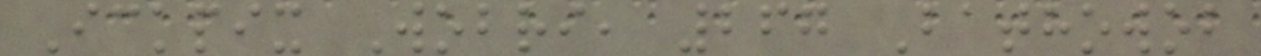Ickpix Wobri, 267 Bathowob
